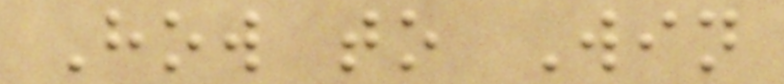How to Win
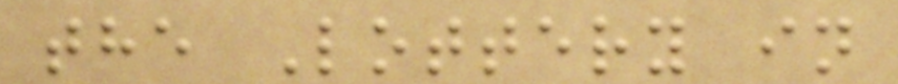the Lottery in
